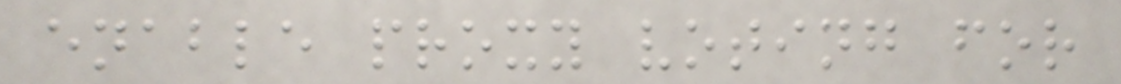enable proxy voting for
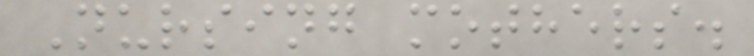Nursing mothers.
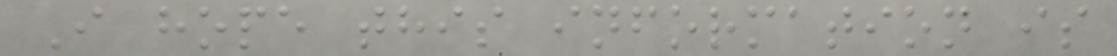I hope this information is
